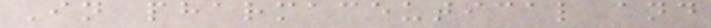In pharmaceutical and
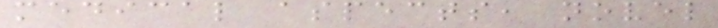medical aspects, novel
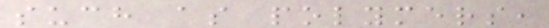such as polymers,
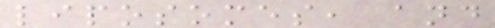liposomes, and
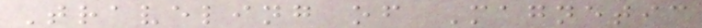Traveling of Magnetic
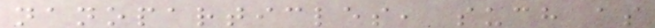nanoparticles, such as
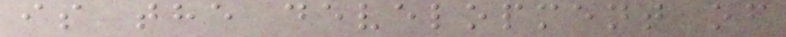is the development of
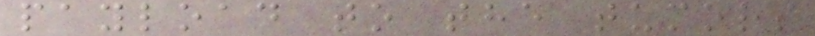payload to the tumors
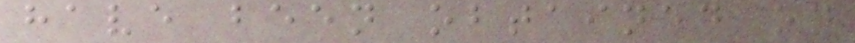have been obtained on
